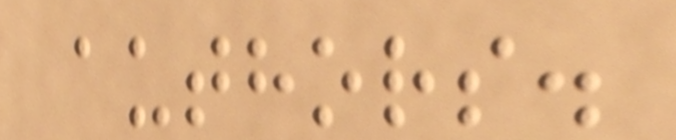authors.
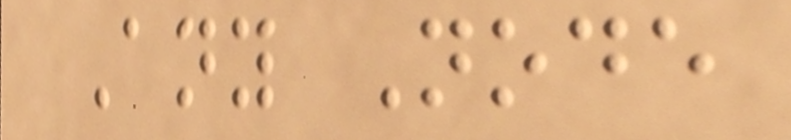Any Node
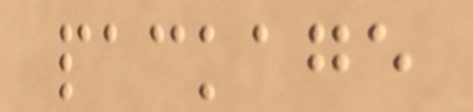package
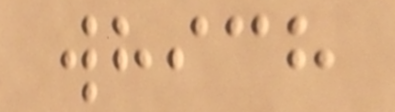which
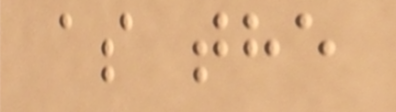as the
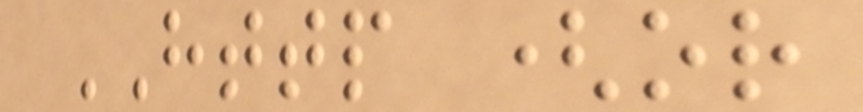HTTP (or
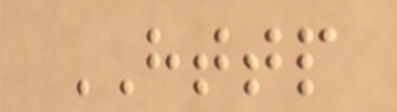HTTP
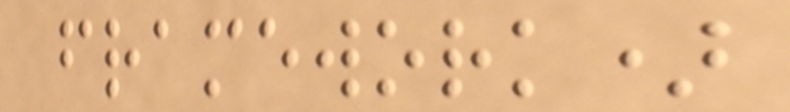framework)
